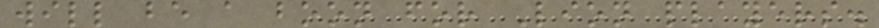will be a boon for Lion players.
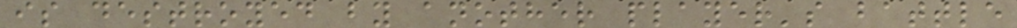is destroyed by another player's battle
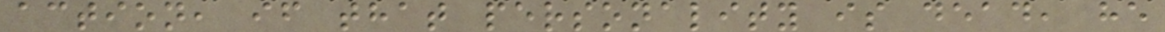action, if that personality is dead, he
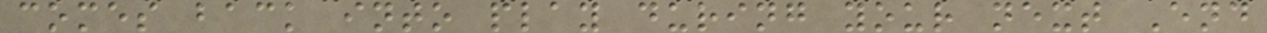comes back into play during your next End
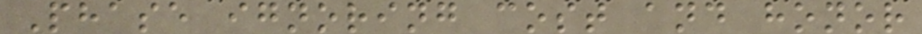Phase ignoring cost and honor
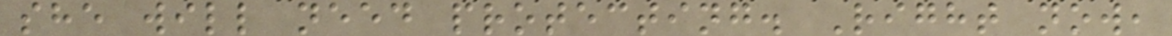she will need protecting. Right now,
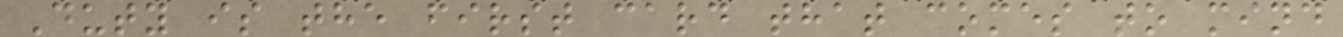Duty is the first card that comes to mind
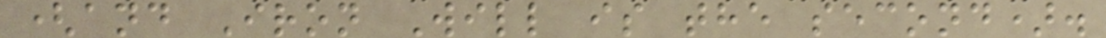(and Iron Will is the second).
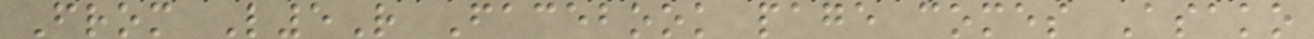From L5R Facebook page comes Asako
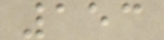153
